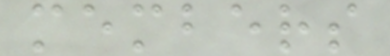members
